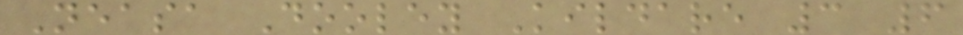Neasa Dooley Kildare 3 6
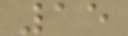15
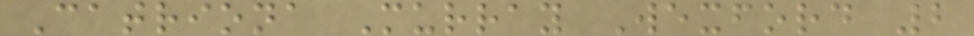Catriona Murray Wexford 2
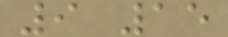9 15
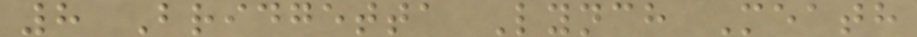8 Bridgetta Lynch Meath
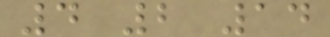4 2 14
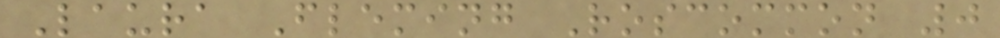Laura Fleming Roscommon 0
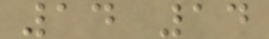14 14
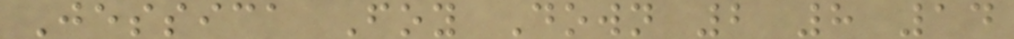Jessica Foy Down 2 8 14
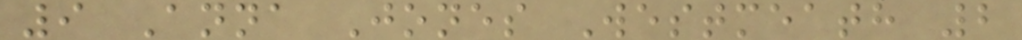9 Anna Jones Westmeath 2
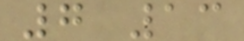7 13
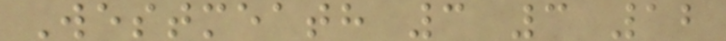Westmeath 3 3 12
